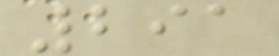291
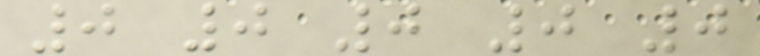0 0 0 0 0
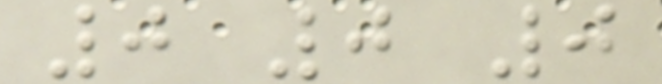0 0 0
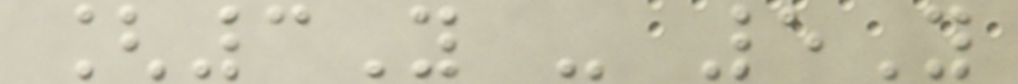[3Y - 5Y
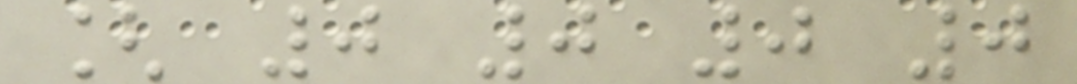[ 0 0 0 0
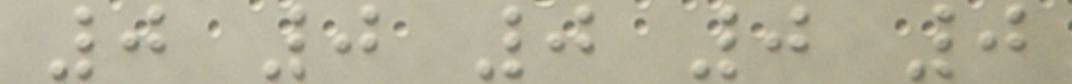0 0 0 0 0
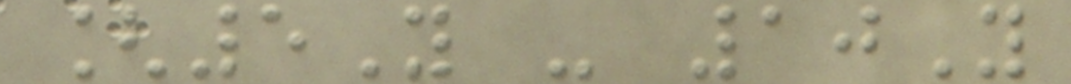[5Y - 10Y
